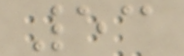53
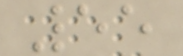55
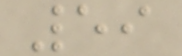59
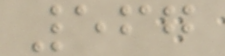567
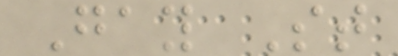Gay St
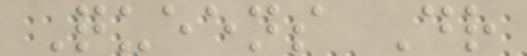Queens Dr
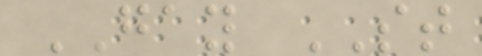GAY ST
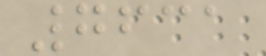7631
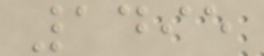1495
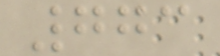773
